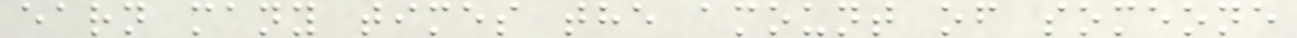earn many times the amount of someone
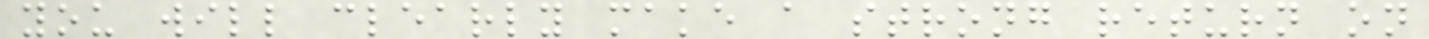you will clearly make a strong return on
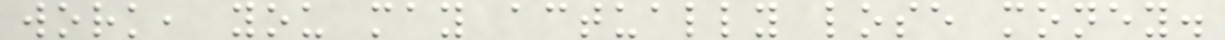work, you may actually lose money.
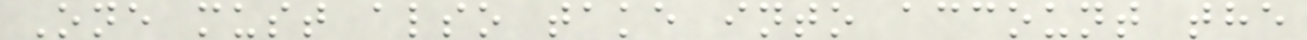One must also take into account the
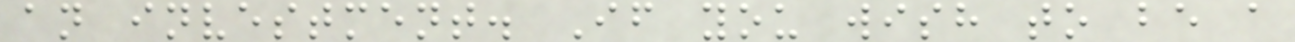an investment. If you wish to be a
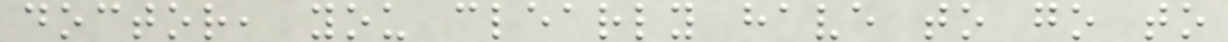doctor, you clearly have to go to
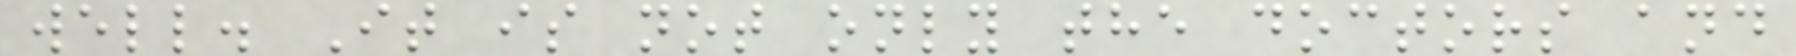well. It is not only the doctors and
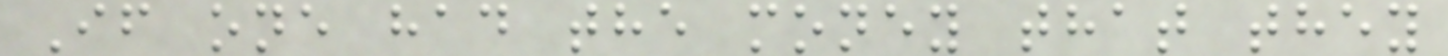If one had the money that they
